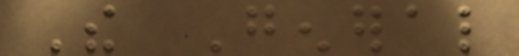The General
